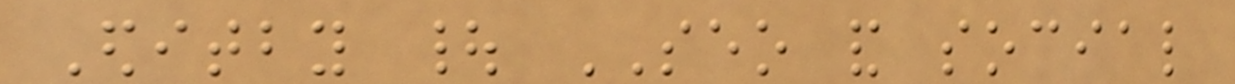Editby | SEO and social
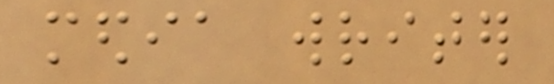media writer
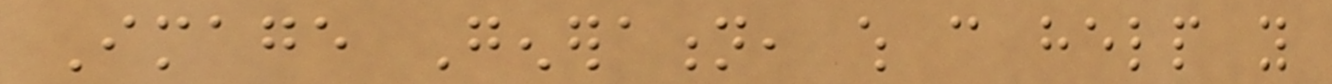Image Generation, which can help you
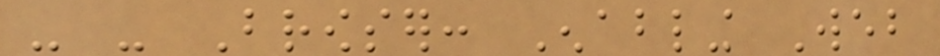- - Browser: Enabling Web
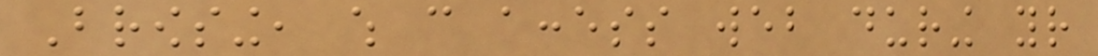Browsing, which can access web during your
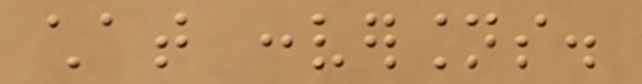chat conversions.
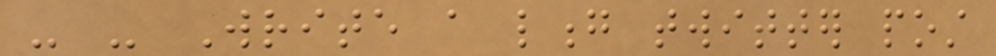- - Write a long twitter post
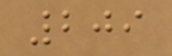209
